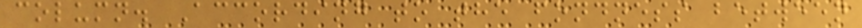column. According to the fondness between
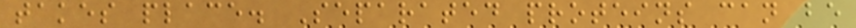takes place. Separated proteins can be
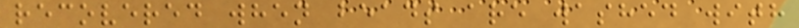recovered when beads are washed with
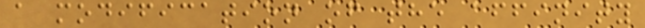a modification of the affinity
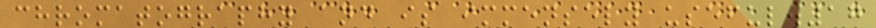chromatography and is immensely useful.17
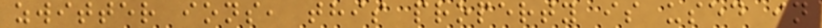zwitter ions, this property is used in
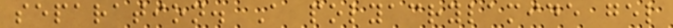separation. A polyacrylamide gel
